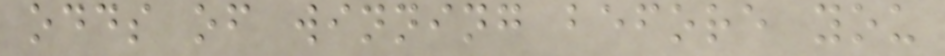odds of winning before you
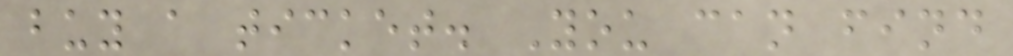buy a ticket. You can find
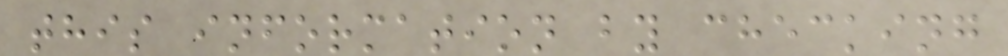this information by checking
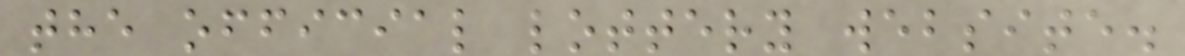the official lottery website.
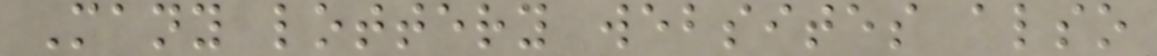Many lottery websites also
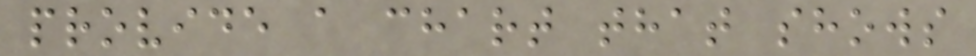provide a chart that shows
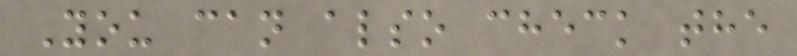You can also check the
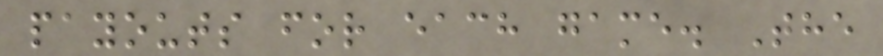payouts for each game. The
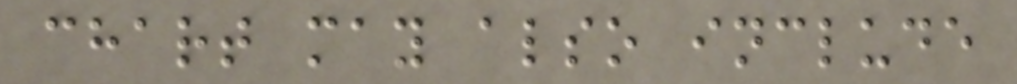chart may also include
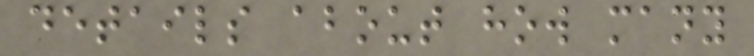details about how many
